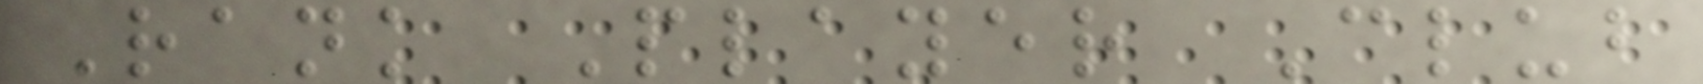Rank Player Club
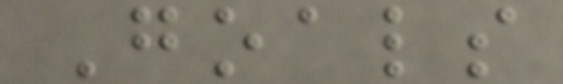Goals
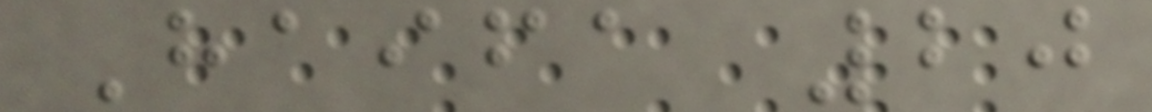Haifa 20
